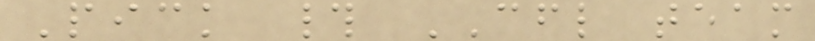Pick # CFL team
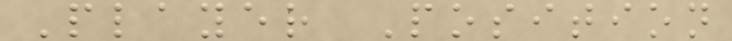Player Position
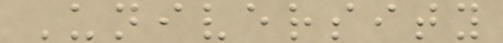University
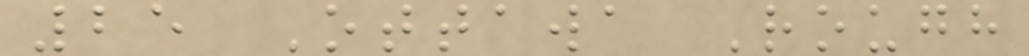25 Ottawa Rough
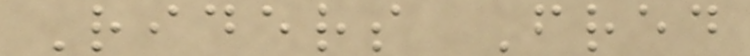Riders Fred
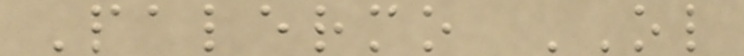Palermo OL
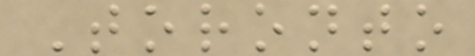Toronto
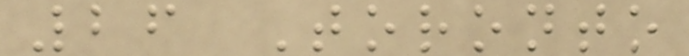26 Toronto
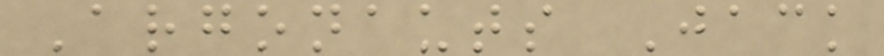Argonauts Jack
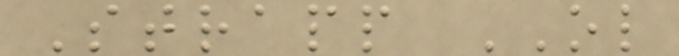Strapp OL
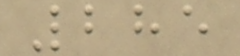285
